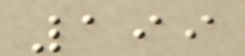199
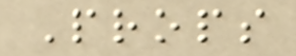Props
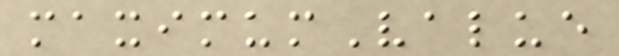maximumValue
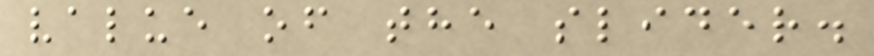value of the slider.
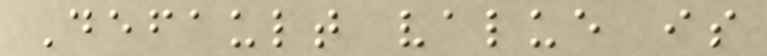Default value is
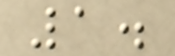1.
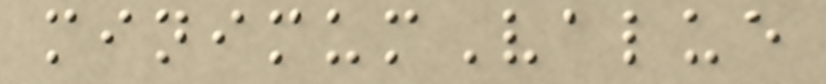minimumValue
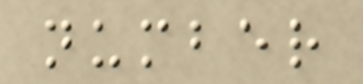number
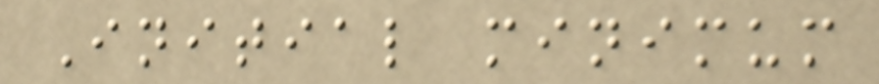Initial minimum
